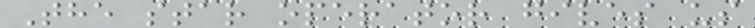The star operator gives us
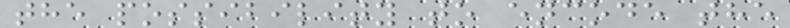the possibility to encode the
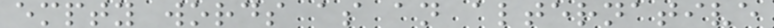empty words as an alternative
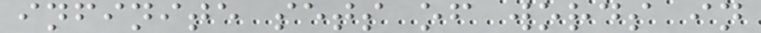infinite sets of words in
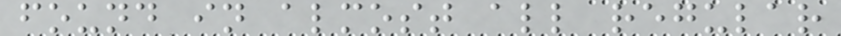found in almost all regular
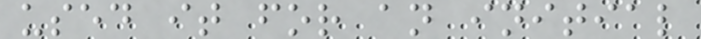used it for an initial
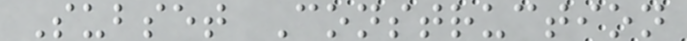Subset Construction
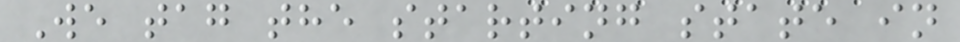We tag the starting state in
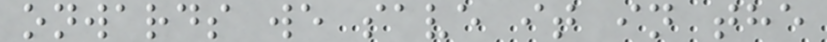onwards we save it in the
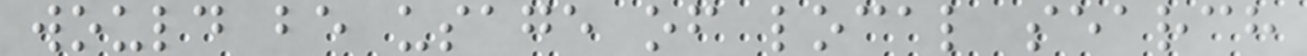would be usage of local search
